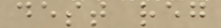dest reg
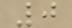0
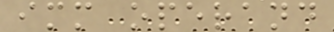imm operand
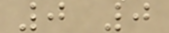0 0
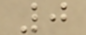0
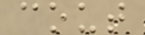cout
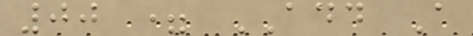00 = ADD A
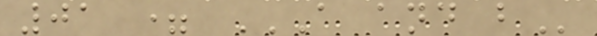01 = A AND B
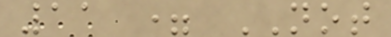11 = NOT
